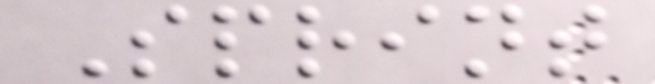Sprint
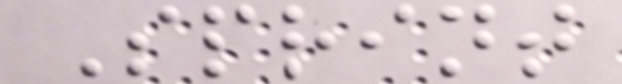Sprint
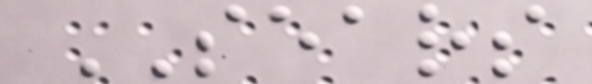SEARS
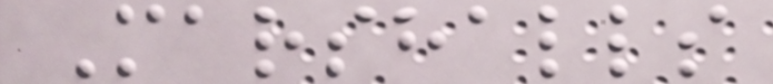Marshalls
